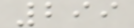299
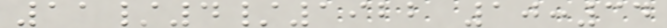11/4/1922 10:34
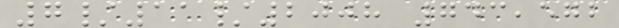7/11/2008 743,572
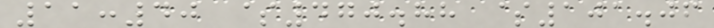11:40 $470.88 $101.06
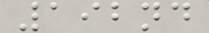192nd
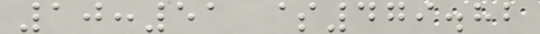10:51 $479.82
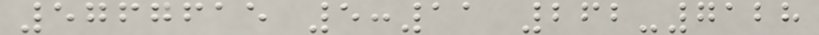5767615 5:11 262-7128
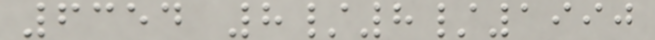6354 8/8/1990
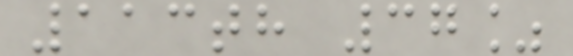113th 37%
